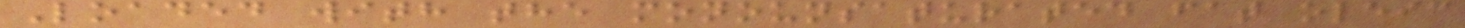Loaded with the monounsaturated fat oleic
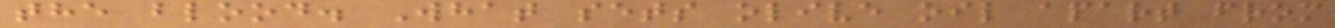the blood. What sets olive oil apart from
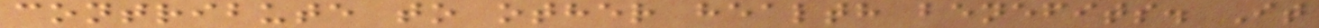contribute to other health benefits. It
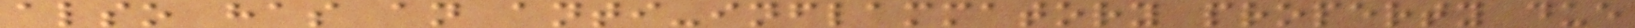also has an anti-inflammatory property due
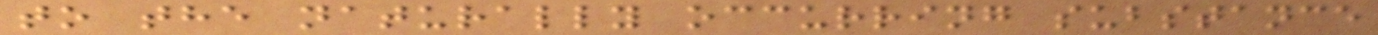to the naturally occurring substance
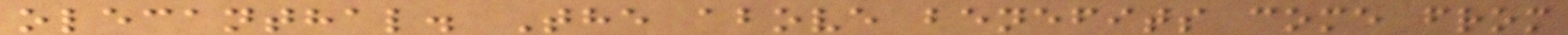olecanthal. The above benefits come from
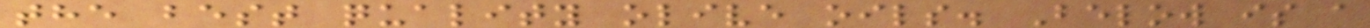the best quality olive oils. Below is a
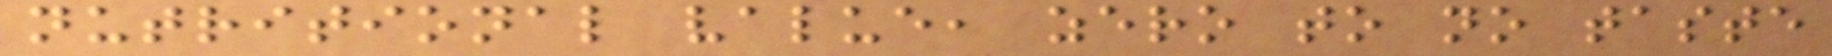nutritional value, zero to no taste
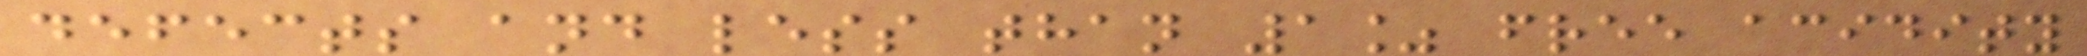defects and less than 1% free acidity
